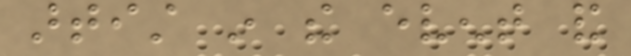artist in the event and
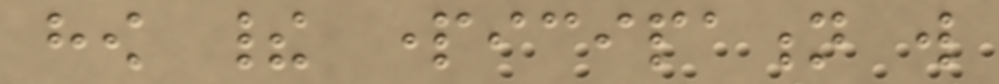how their participation will
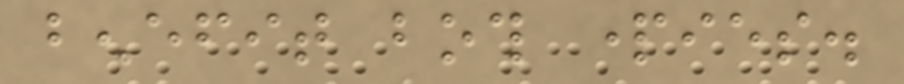benefit both parties.
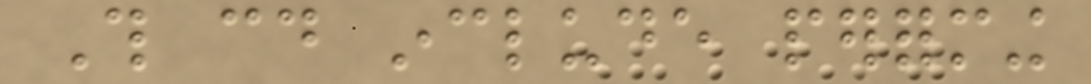This could include performing
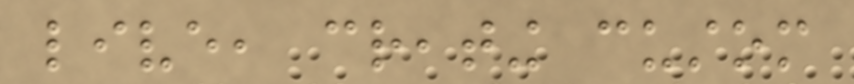live, creating custom
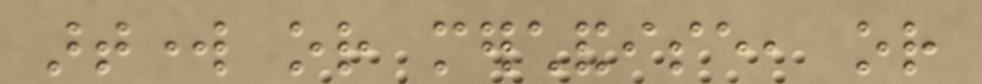artwork or merchandise, or
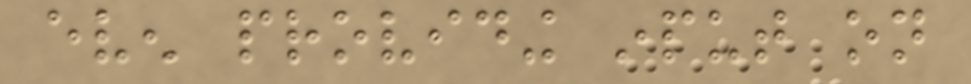even providing input on
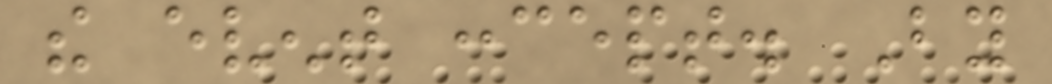the event concept. By
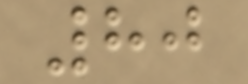80
